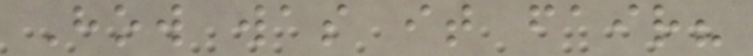How was it fair?
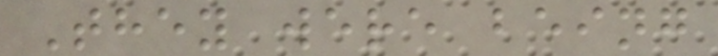They were being
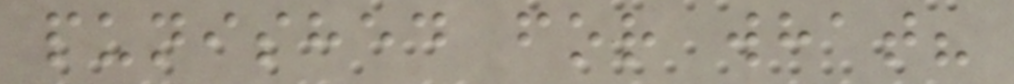punished for what?
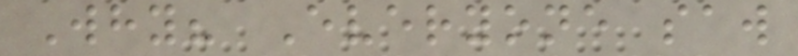Why? Everyone saw
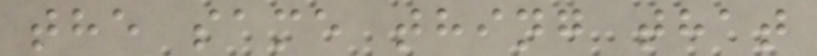the same thing that
